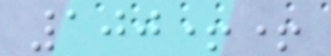100++
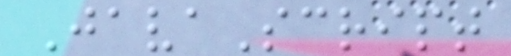JavaScript
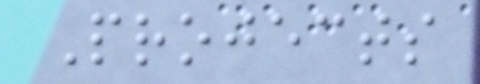Projects
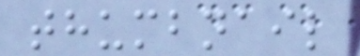thumbnail
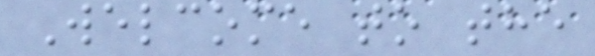Welcome to the
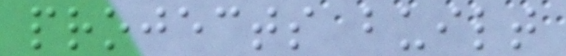projects built
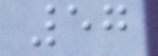57
